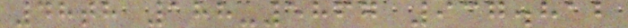48th 188-5867 937.812
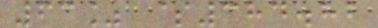63% $384.82
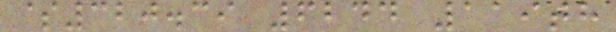$320.39 6244 119th
